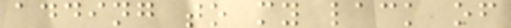adding to my lack of
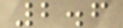2.6
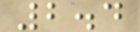2.4
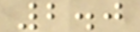2.0
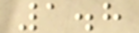1.8
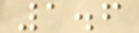1.6
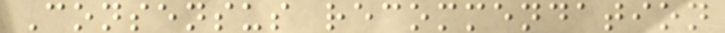Consensus recommendation
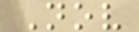Nov
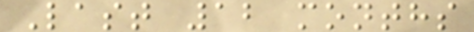Last 12 months
